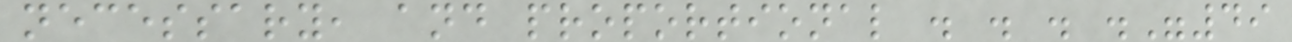necessary, and proportional . . . ."49
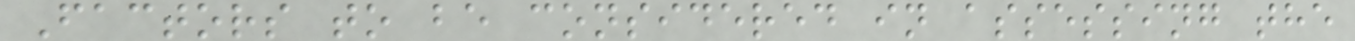Factors to be considered in assessing the
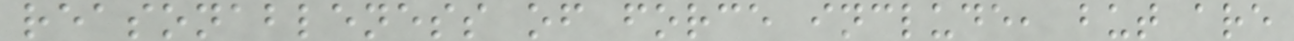reasonableness of force include, but are
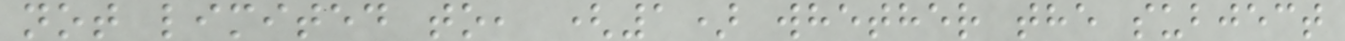not limited to, (1) whether the subject
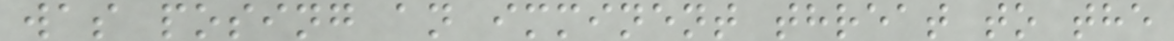was posing an imminent threat to the
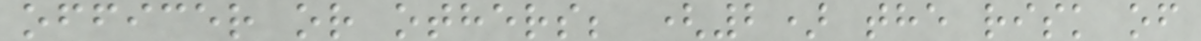officer or others; (2) the risk of
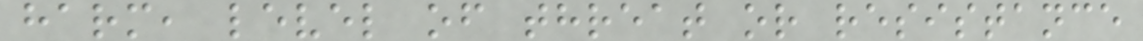harm, level of threat or resistance
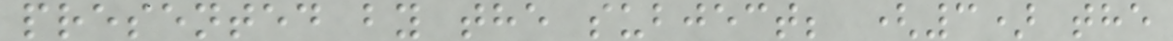presented by the subject; (3) the
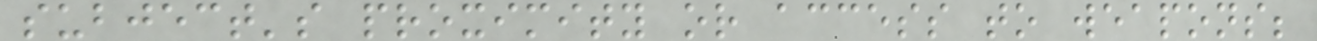subject's proximity or access to weapons;
